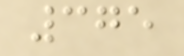375
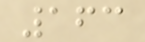163
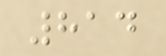814
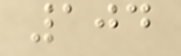104
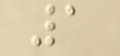1
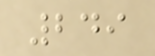249
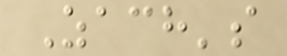Zach's
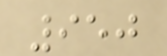950
